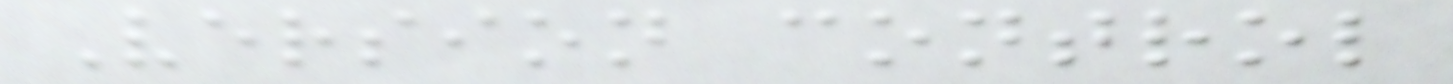Version control
